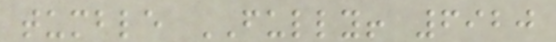tumble FULLY! 6920
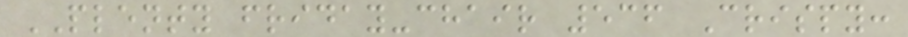PLENTY friday-chair 536 Crispy:
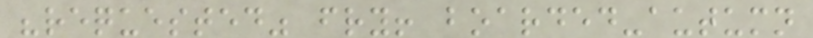"requested" fry! boarded-autumn
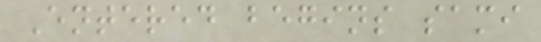Entered begins sami
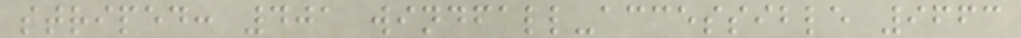striped: 401 windfall-accessible 9663
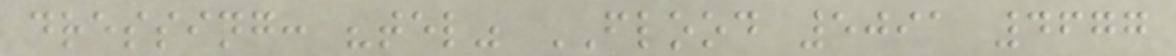dressing: "tel" FLOOD 5091 4677
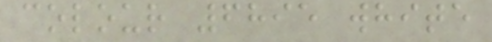colour 6895 white
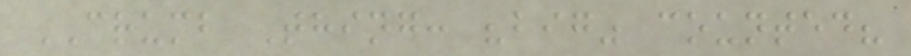CRUMB Thing: "big" counted?
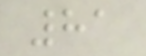81
